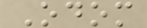Odom
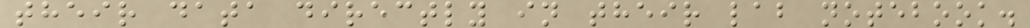their data directly in their lab notebook.
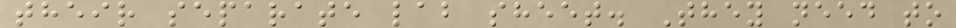their separate lab sheet. They need to
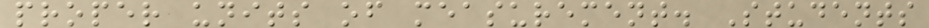proper units of measurement. Students
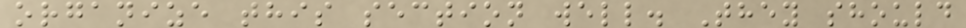organize this section well. They should
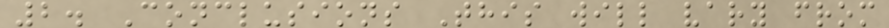2. Conclusions This will vary from
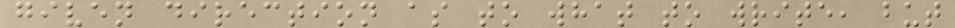given direction as to what to write, but
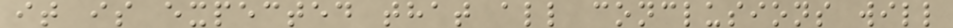it is expected that all conclusions will
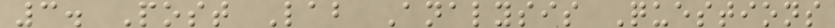3. Post Lab Analysis Questions
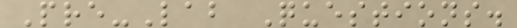Pre-Lab Questions.
